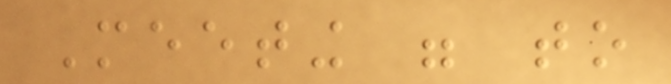Meeting were to
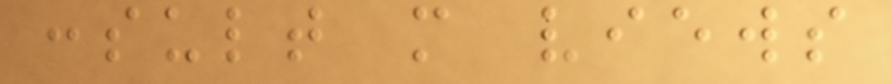consult more views
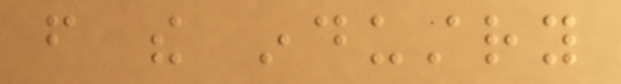from the industry
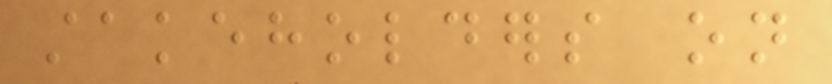stakeholders on
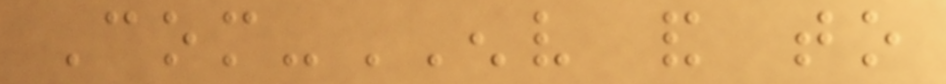Com-ENV and to
